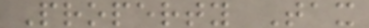Property Tax
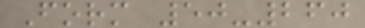Form 50-260
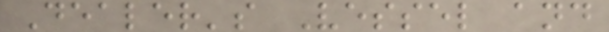Dealer's Vessel and
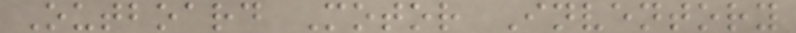Outboard Motor Inventory
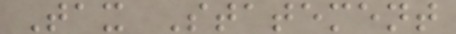Tax Statement
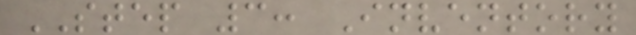STEP 3: Inventory
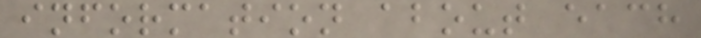information about each
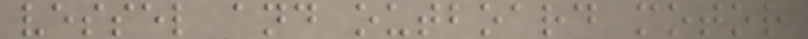vessel and outboard motor
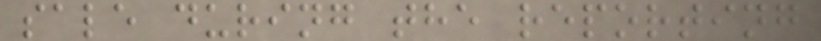sale during the reporting
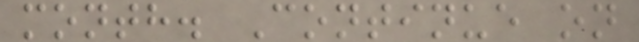month. Continue on
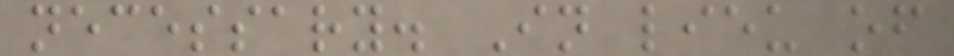necessary. In lieu of
